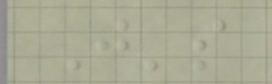J's
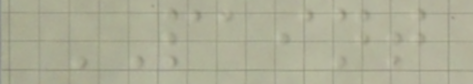PAINT
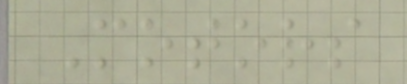Motors
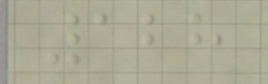128
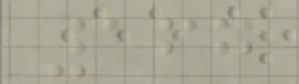167
